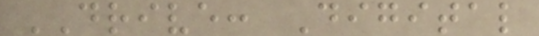DRIVE: Digital
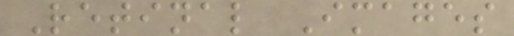Retinal Images
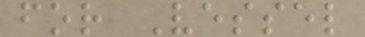for Vessel
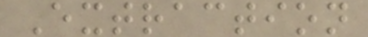Extraction
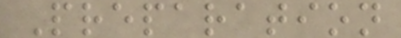Preparation
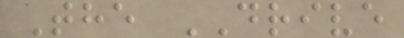The DRIVE
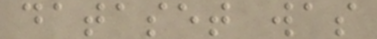dataset was
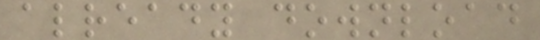already download
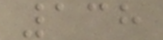138
